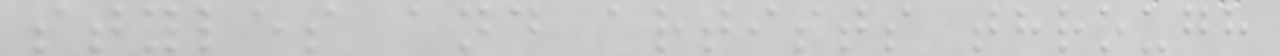styles and artists through
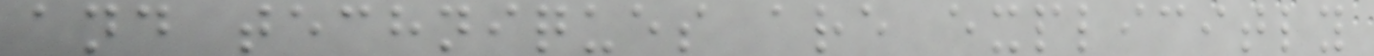and techniques are explicitly
